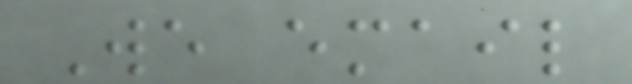We email
